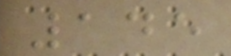145
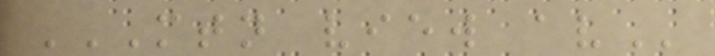MTN VIEW AV
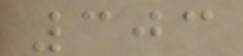303
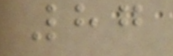87
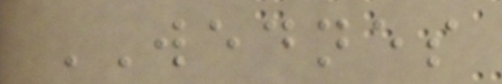WEDNES
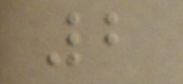2
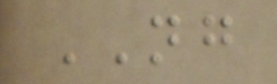NG
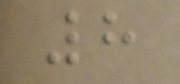8
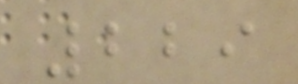229
